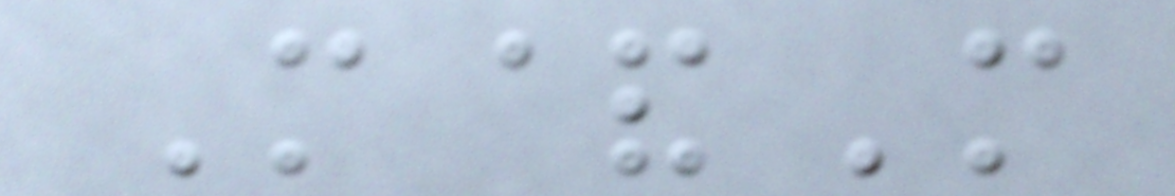M&M
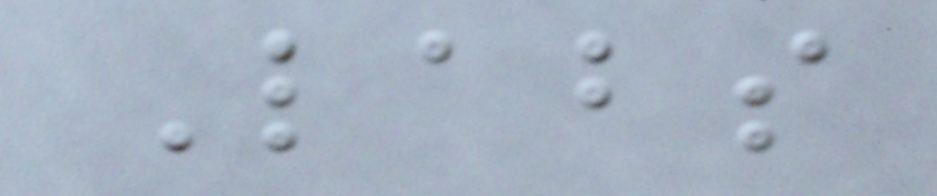Labs
